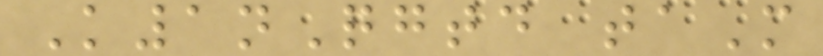K1nQgtd taM
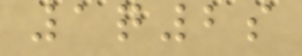1q2s
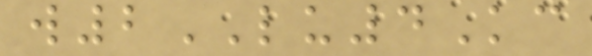w2LU4Kc
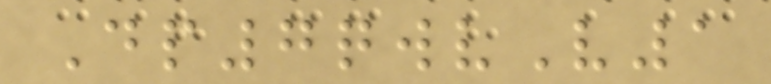Dp7qwvV1
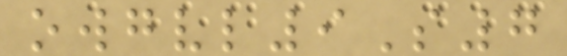owgvl9S7
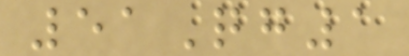51Qg1
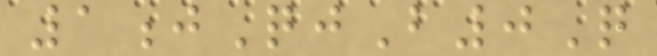1jQjB0Q
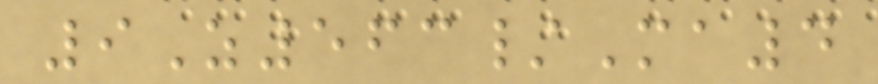9Z563/Ma4
